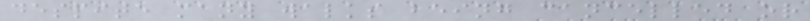despite many walks being cancelled or
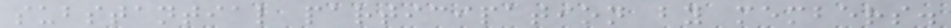substantial participation by members.
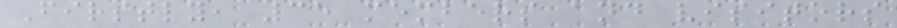Firstly, 35 members and visitors
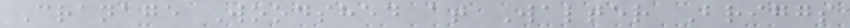Cranage Woodshed at Walter Briggs
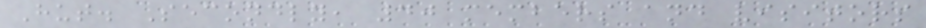Hut. Secondly, 40 members and visitors
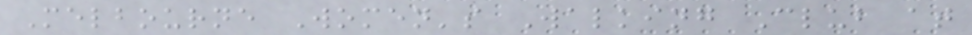Melbourne Women's Walking Club at
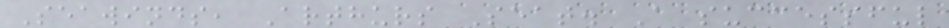Seawinds, Arthurs Seat. A successful
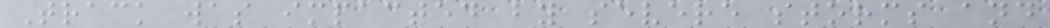Track was impacted by severe storms and
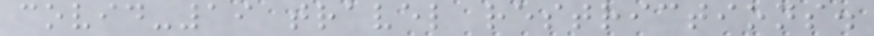covid-19 travel restrictions.
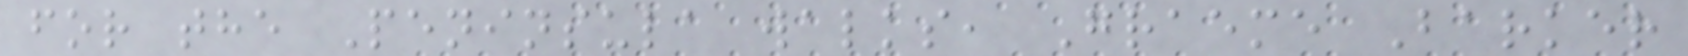for the Peninsula walks, Graeme Barker
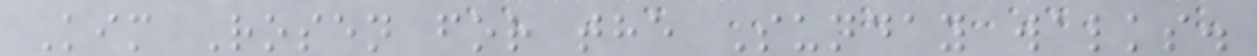Kim Rosen for the Sunday walks.
